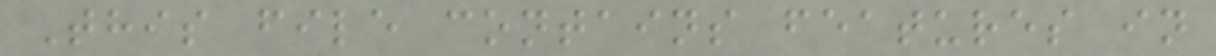This file contains features in
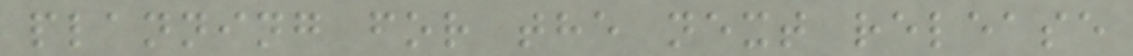planning for the next release
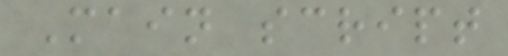Main script
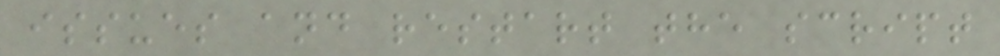issues and restart the script
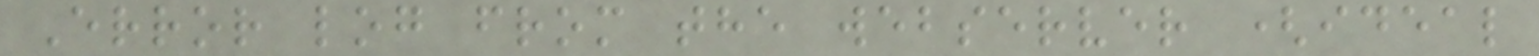Error log from the webserver (ideal
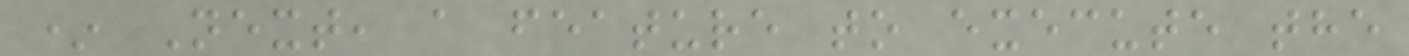* Next, a feature to execute the
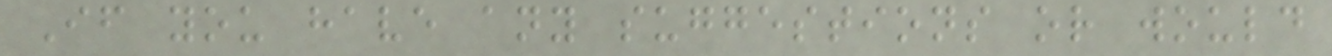If you have any suggestions or would
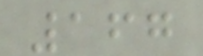167
